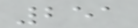251
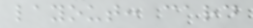layout: card
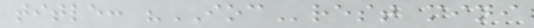title: "IOCrest mini
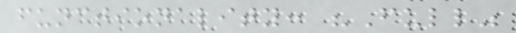functionality: "Full"
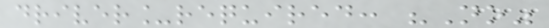driver_required: "No"
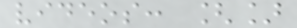videos: []
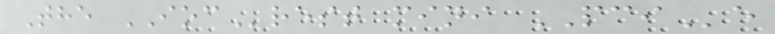The IOCrest mini PCIe
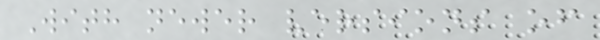With newer versions of
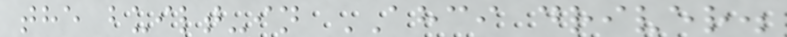the built-in AHCI driver.
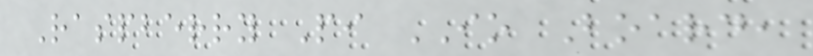Raspberry Pi IO Board,
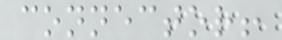connector!
